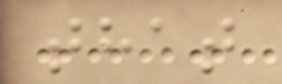that
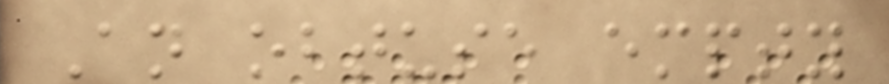An obtuse empty
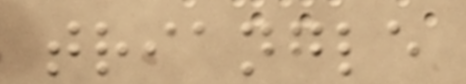triangle
